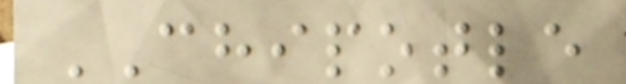CHIPOTLE
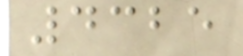4325
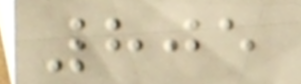805
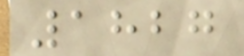1827
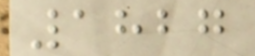1827
